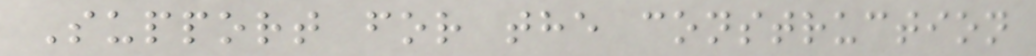Support for the construction
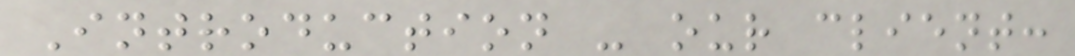Introduction - our client:
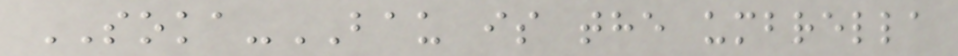SOKA-BAU is the umbrella
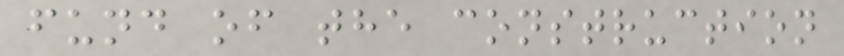fund of the construction
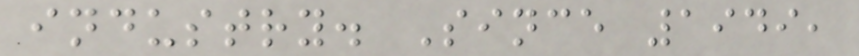industry. Since 1949,
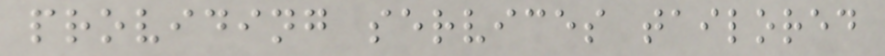providing services tailored
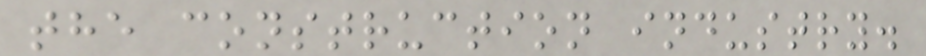the construction industry.
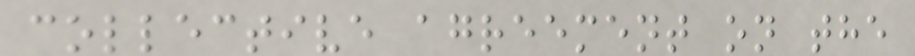collective agreement on the
